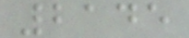2145
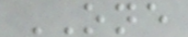ONE
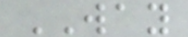WAY
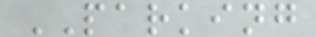PARKING
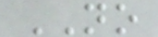NO
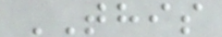THIS
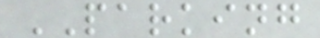PARKING
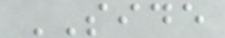SIDE
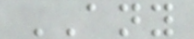ANY
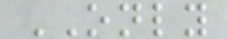ONLY
